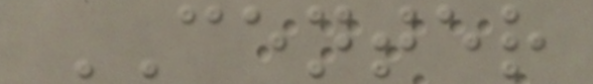CENTER
